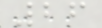26
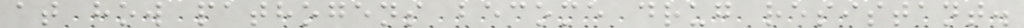at how pathogens become drug resistant.
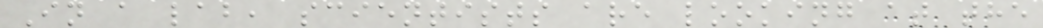In a lab, scientists are looking at the
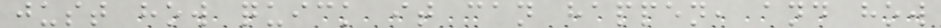just how quick it can happen, and how
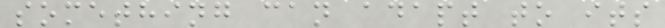something can adapt to its
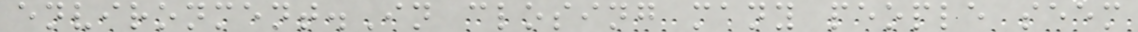environment.In closing many people seem
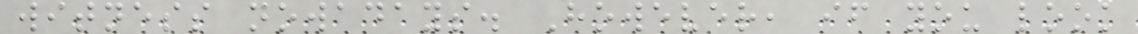witness nowadays. However, if you look
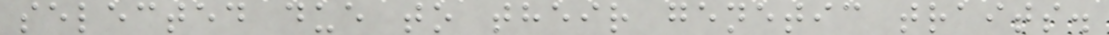selected due to their genetic traits.
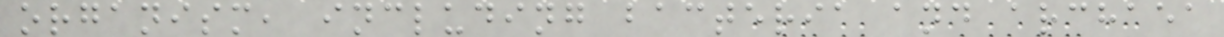organism, including bacteria and archaea
